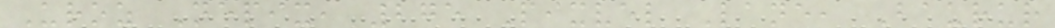Uroz Nepix, 275 Pixvel Lane, Baurur
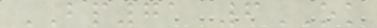BP71 6OK
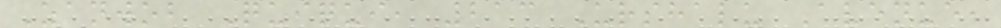Zanwob Quiqui, 213 Urshalu Avenue,
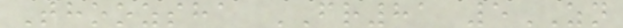Thoozsha FR81 5ZN
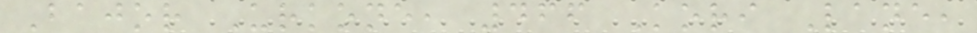Bajor Urkone, 466 Kori Lane,
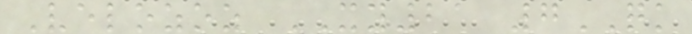Velozoz XY21 7QK
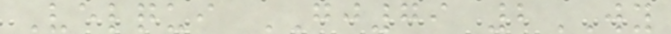Velqui GJ79 2WY
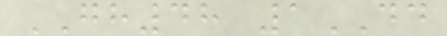GH48 1DD
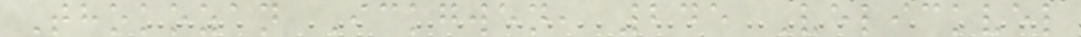Thokozan Ickgwen, 245 Velickvel
